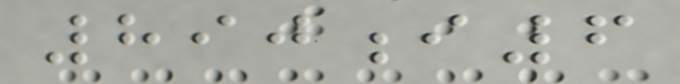890i6
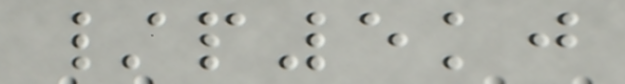/p5kj
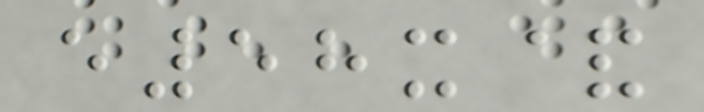e58x&
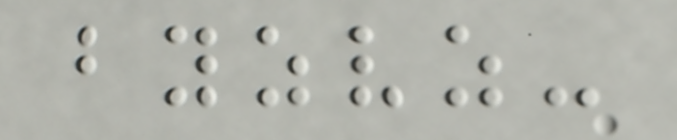byzvz-
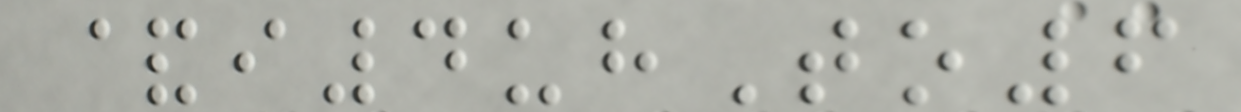&i4uhTo6
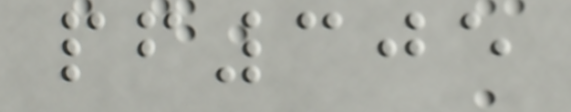pf305
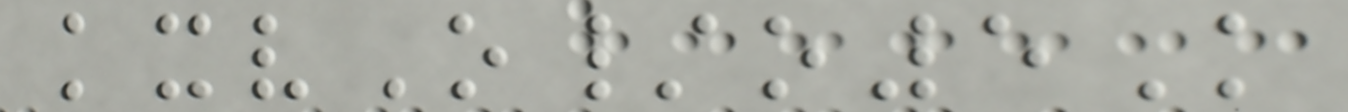kxvO/o5K
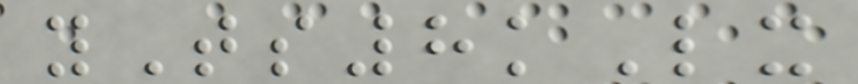yTs8kLx
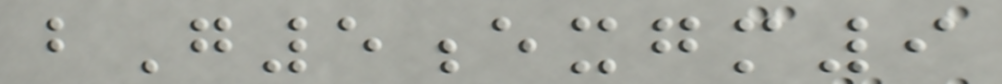bG5exgm9
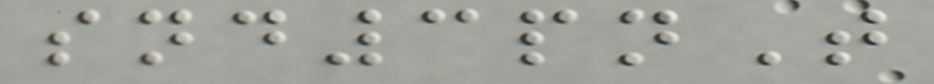snd3pnT
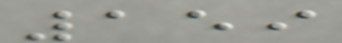159
